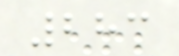283
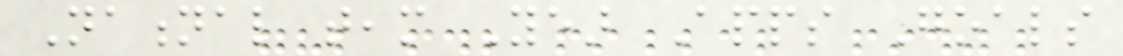National team Year Apps Goals
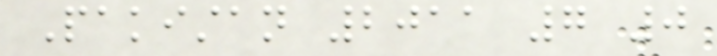Pakistan 2011 7 0
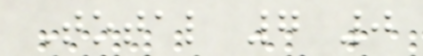Total 7 0
